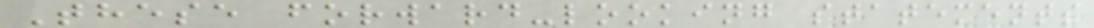These forward-looking statements
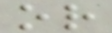or
